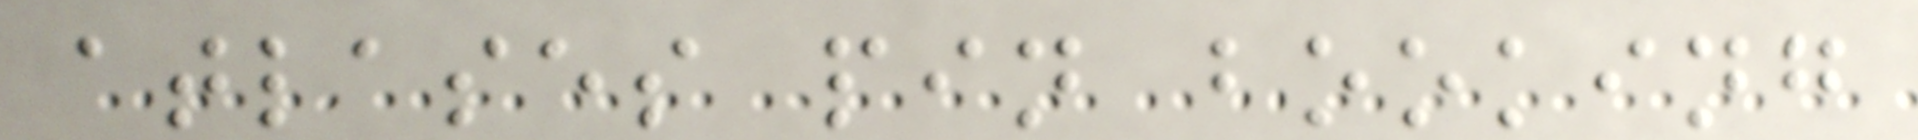atlases pin booking
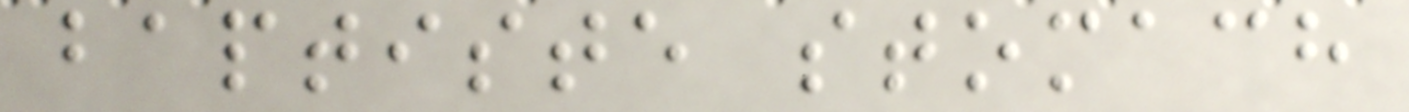baptiste stomach
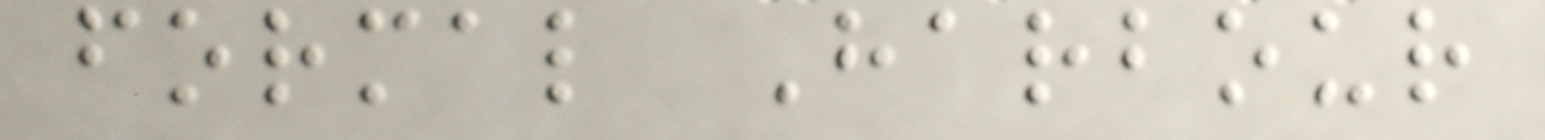formal Harbour
